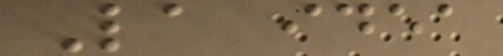La idea
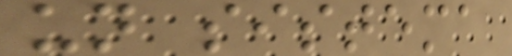un sistema
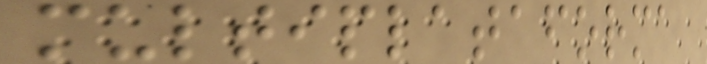multiplataforma
